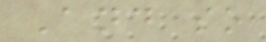And so
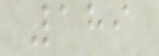189
